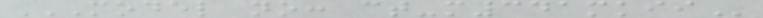MODEL NO: CT-M341MKII
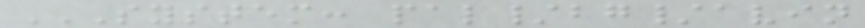SYSTEM: PAL/BG/AVIN
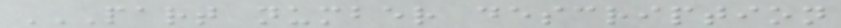PART NUMBER DESCRIPTION
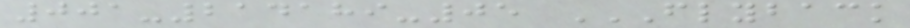001-214189-05 FLYBACK
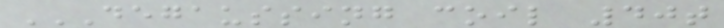DEGAUSSING COIL 40T
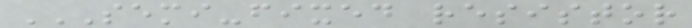SEMI-FIXED RESISTOR
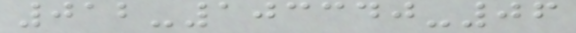012-103340-06
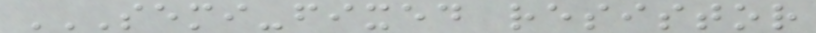SEMI-FIXED RESISTOR
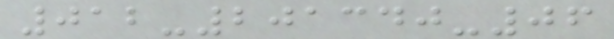012-201340-06
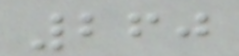260
